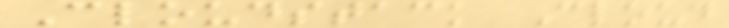Cloudstack Cloud
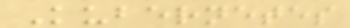Kubernetes
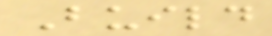Build
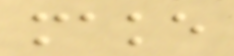make
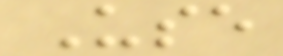Use
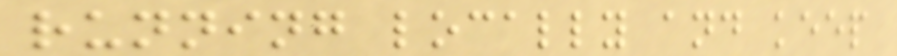running locally and keep
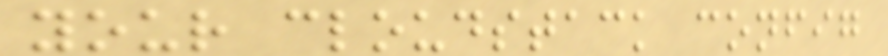your cloudstack config
